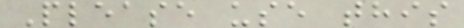Please use this
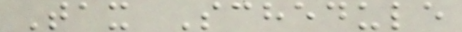Tax Schedule
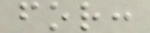for:
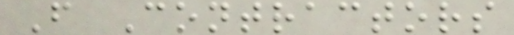F Contractors
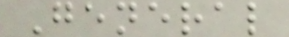General
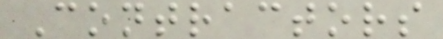Contractors
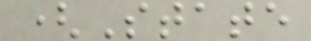(State
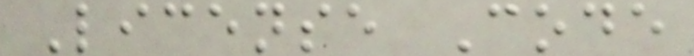License Code
